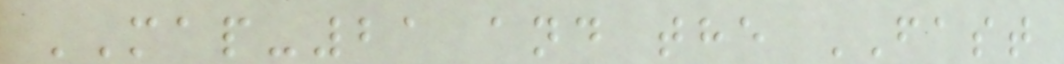MAP-21 and the FAST
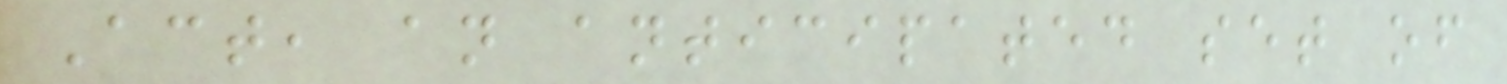Act, an anticipated set of
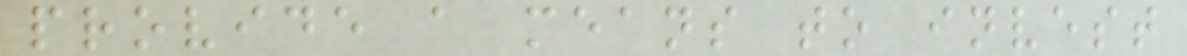provide a means to invest
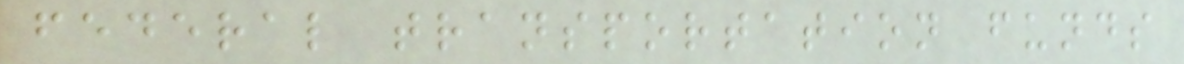federal transportation funds
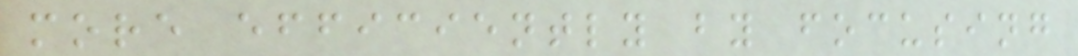more efficiently by focusing
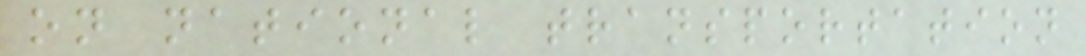on national transportation
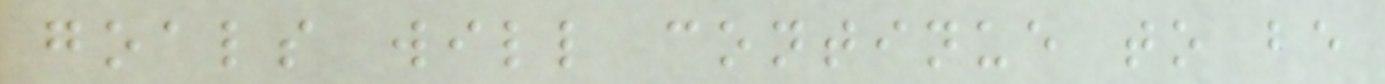goals will continue to be
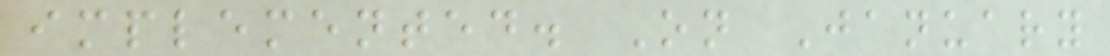implemented. On January
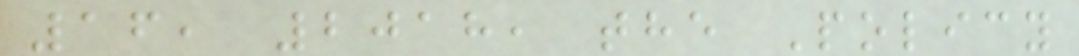16, 2018, the Policy
